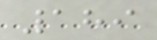189
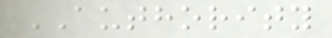AUTHORITY
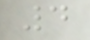4
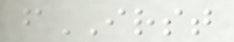fIRST
